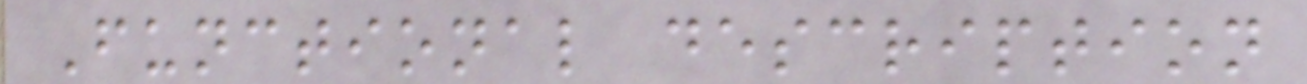Functional description
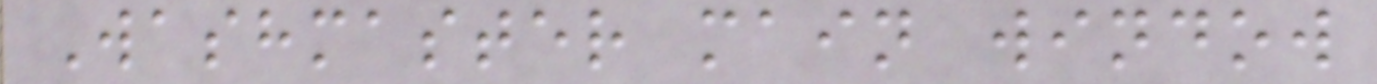Washmaster main window
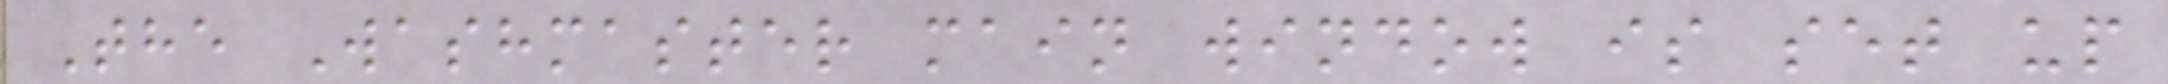The Washmaster main window is set up
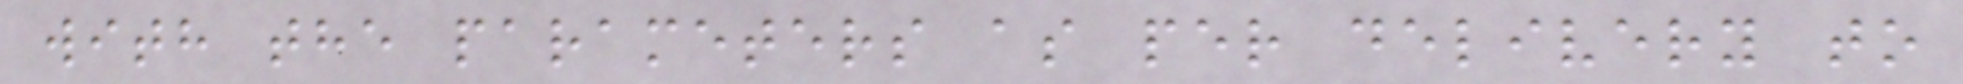with the parameters as per delivery to
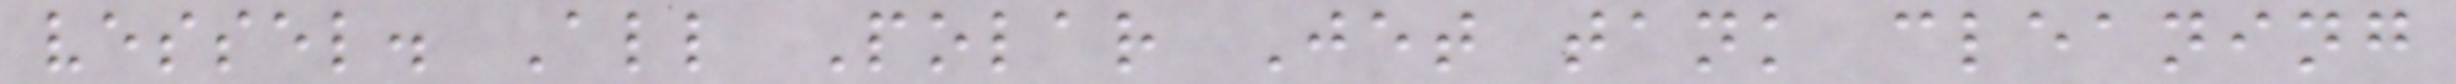vessel. All Polar Jet tank cleaning
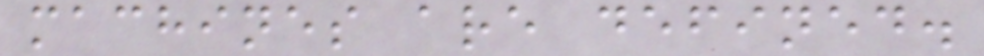machines are defined.
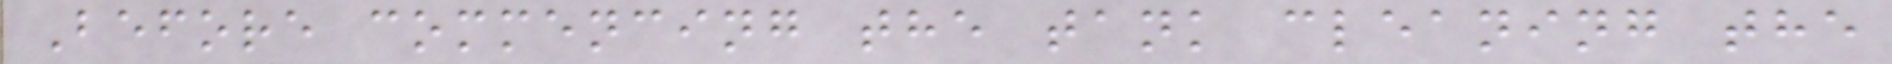Before commencing the tank cleaning the
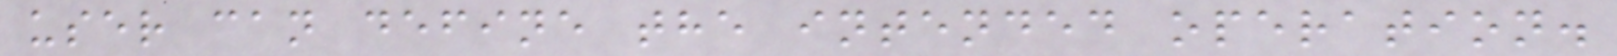user can define the intended operation.
